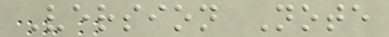Version Note
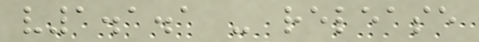v1.1.1 - release
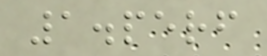1.perf
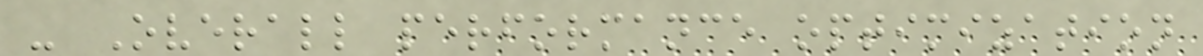- Overall performance optimization
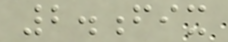2.fix
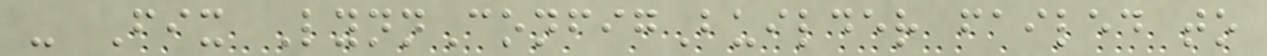- Fix LynnConfigBuilder failed to
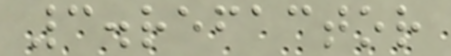3.refactor
